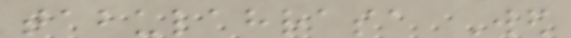tabulahrasa Wed
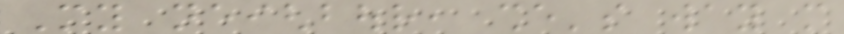My neighbour, she's way more
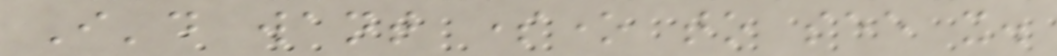I'd want someone to see it.
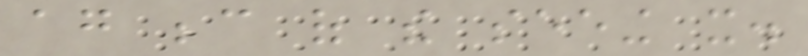again because of the seeing it.
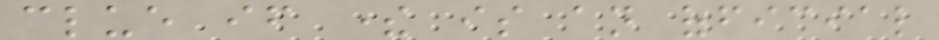clue if there is an official
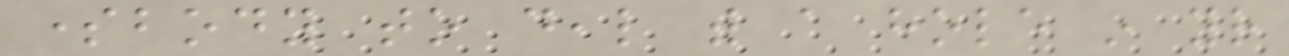somebody to deal with a hole in your
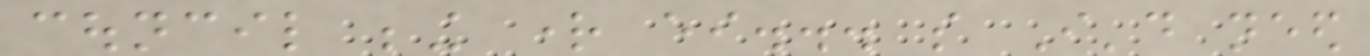council being right either... so I'd need
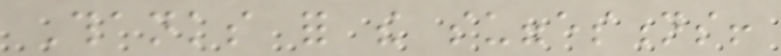Thanks for the suggestions!
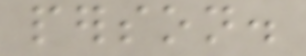person.
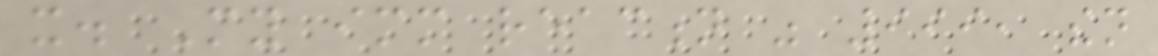it. My immediate reaction was 999, then
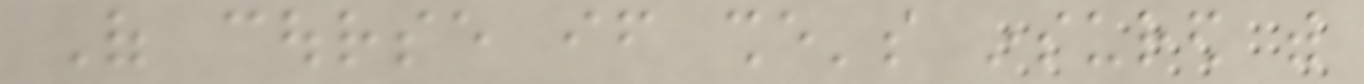Of course if she's insured with
